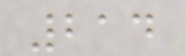214
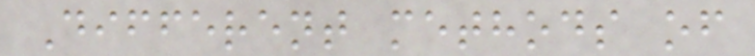Different methods of
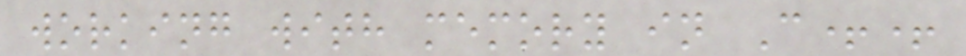working with memory in C++
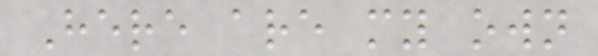Here are my own
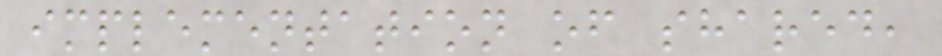implementation of shared,
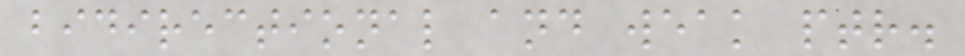bidirectional and weak ptr.
